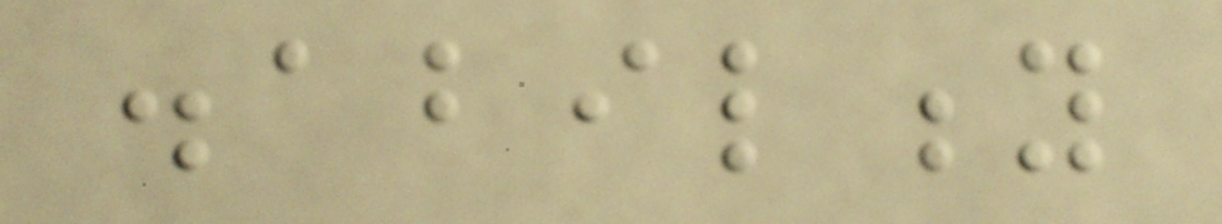disability
